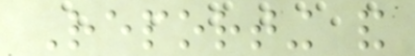Reporting and
